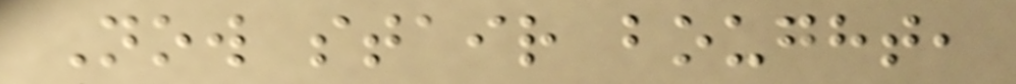Now stair bought,
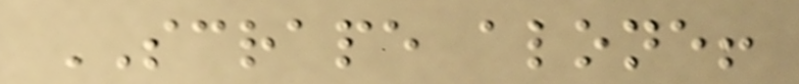SCRAPE alone!
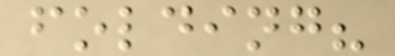folding?
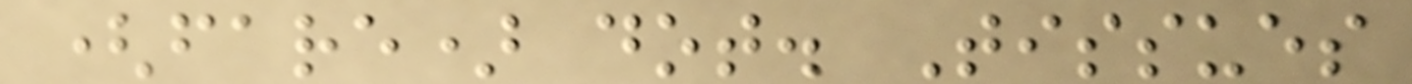(fare) dot. Tissues
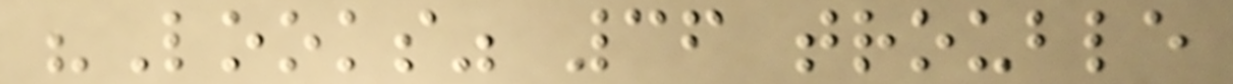"Looks" 36 trouble
